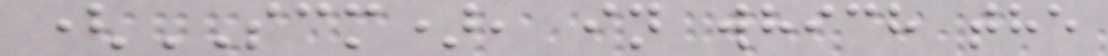(SCM), in which the
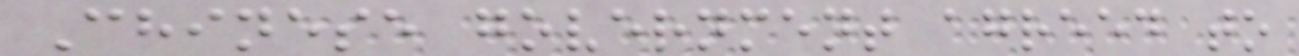Chinese government agreed to
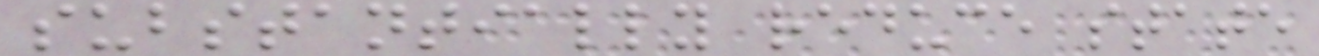substantially reduce state
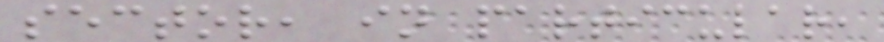sector, in particular,
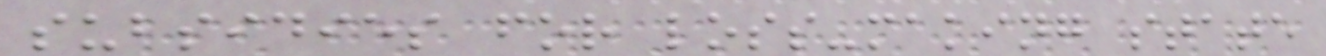subsidies for loss-making state
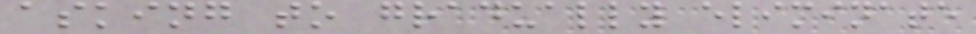asking to gradually eliminate
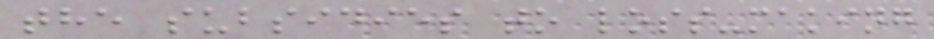the subsidies to loss-making
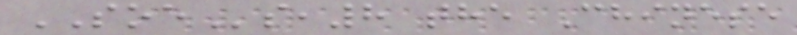SOEs,8 the Chinese
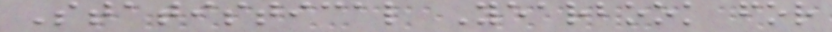Statistical Yearbook for
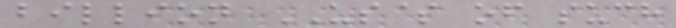billion US$ of such
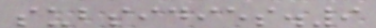subsidies.9
